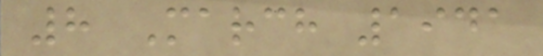8 March 1941
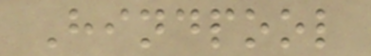Hindpool
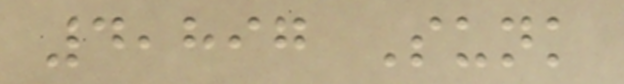4,897 Sunk
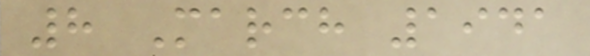8 March 1941
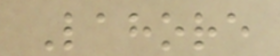Lahore
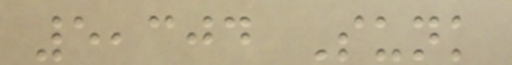5,304 Sunk
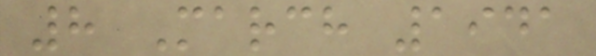8 March 1941
